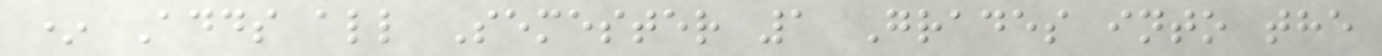* Adds all Semester 1 Grades into the
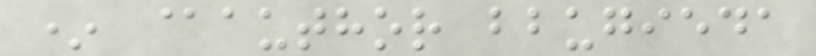* @author bbugieda
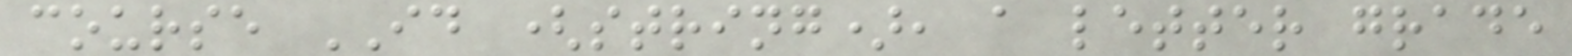course ID (string), a letter grade
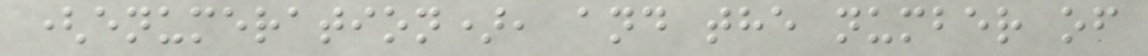(enumeration), and the number of
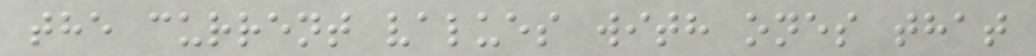the current values with ones that
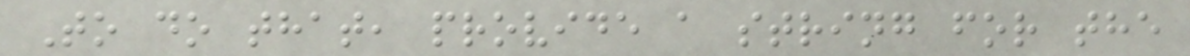To do that, provide a string for the
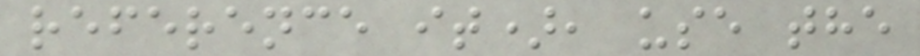reference it), use the
